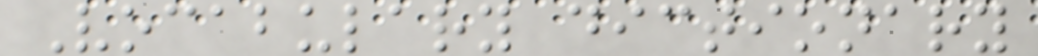Vocabulary dictionary
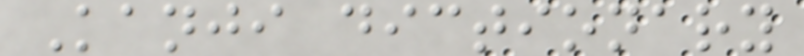Kanji dictionary
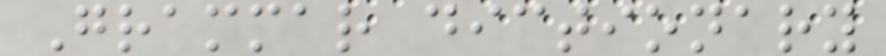Grammar dictionary
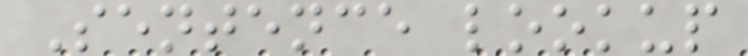Sentence lookup
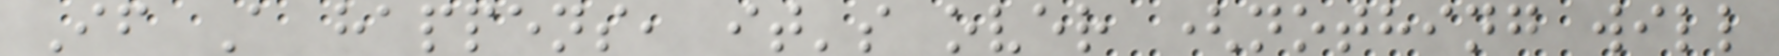If A happens, it's over (nothing will
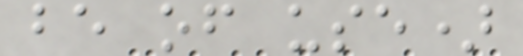be of use)
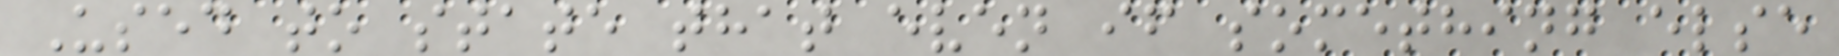Used to state that even if something else
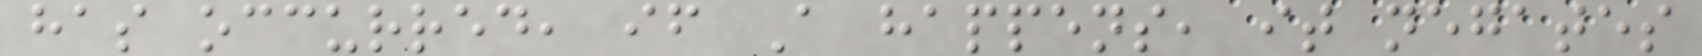has occurred, if A happens, it negates
